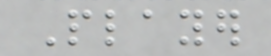Player
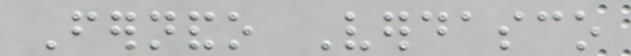Fernando Verdasco
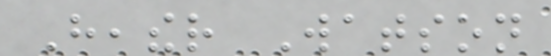Heather Watson
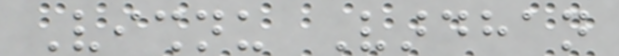Vishnu Vardhan
